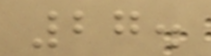27.
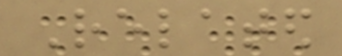Related
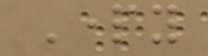Party
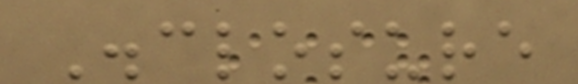Disclosure
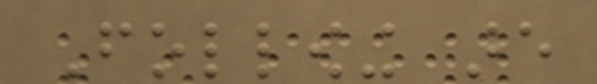Following are
